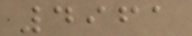4961
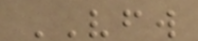VFW
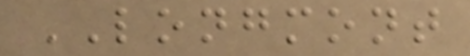LONGMONT
